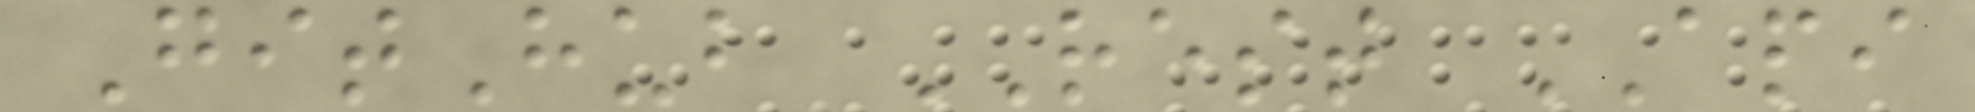GitHub REST API
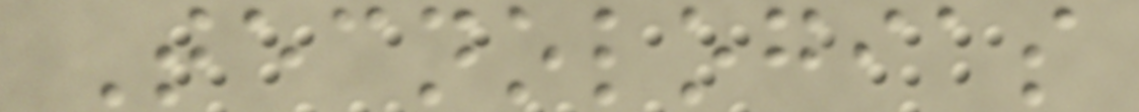Tecnologias
